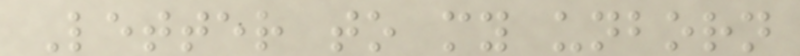Letter to my unborn
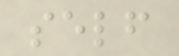self
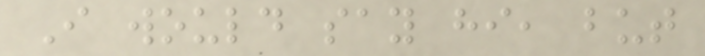I would say hi, but
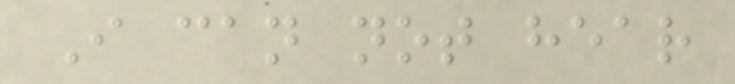I can not hear
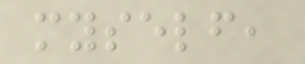myself,
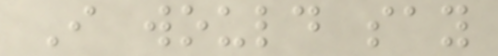I would say
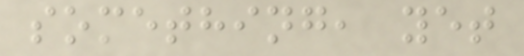something, yet
